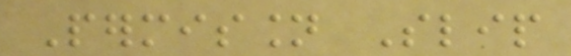Permission Slip
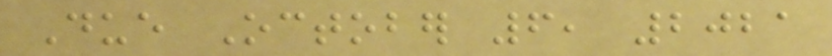Due October 6, 2021
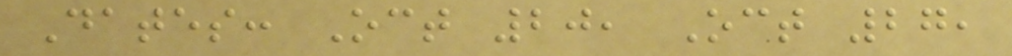Dates: Oct 20, Oct 27,
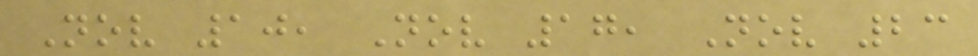Nov 10, Nov 17, Nov 23
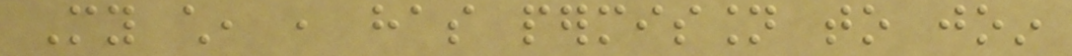My child, , has permission to join
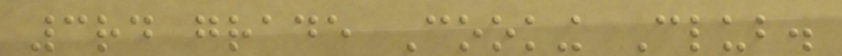3rd grade Cooking Club.
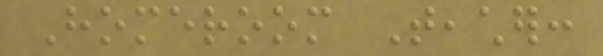Homeroom Teacher:
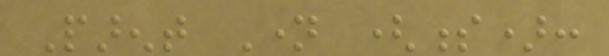Parent Name (s):
